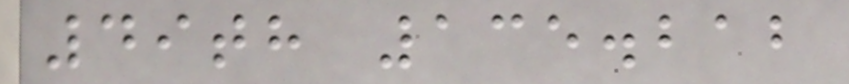49th 135.212
